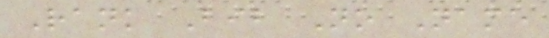Rank Bib No Name
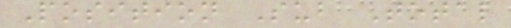Position Sub Total
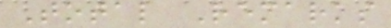Total Remarks
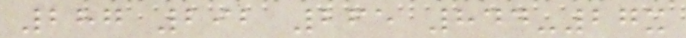287 292 265 844-27x
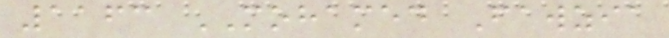1163 MOHAMED Fawzia
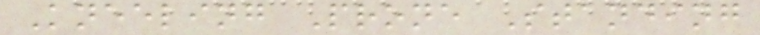Kneeling Prone Standing
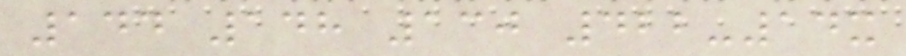144 148 130 422-14x
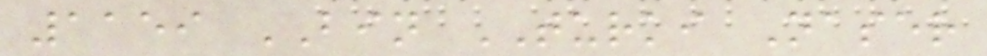1159 BIN TURKI Naser
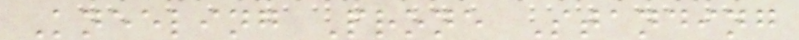Kneeling Prone Standing
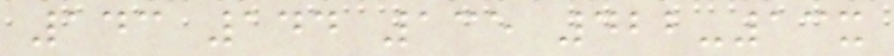143 144 135 422-13x
